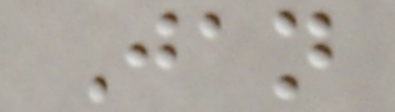Jan
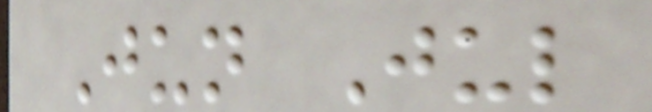Jun Jul
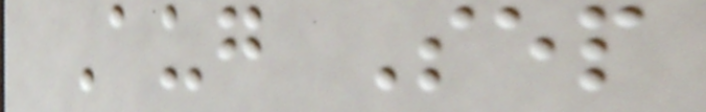Aug Sep
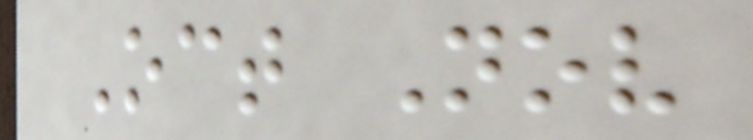Oct Nov
